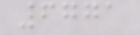6771
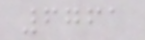6761
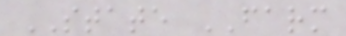STATE FARM
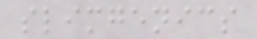slimgenics
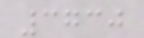3730
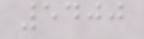5400
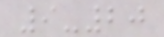9-20
